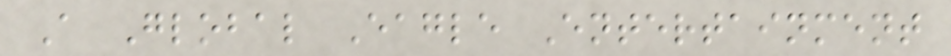A Global Eagle Entertainment
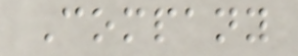Company
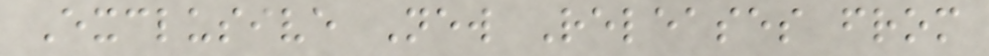Exclusive New Releases from
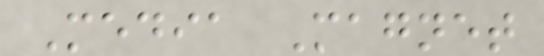Media Magnet
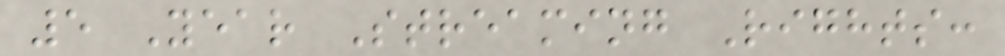5 Year Streaming Rights:
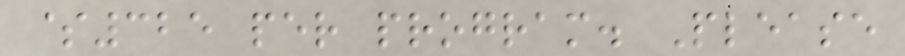$325 per program. Please
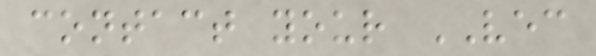contact your VEC
